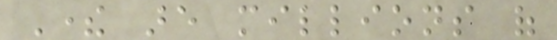There are millions of
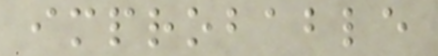improbable
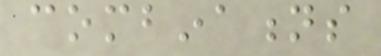combinations
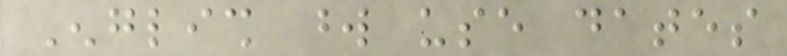English word use dates
